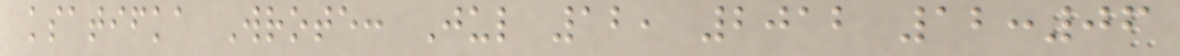ksatifka Wrote: Jul 12, 2012 12:06
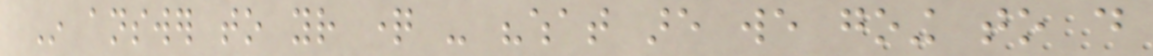In answer to your question - "what are we going to do
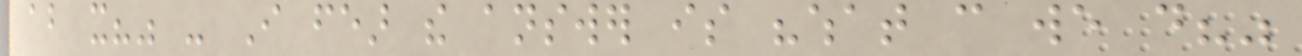about it?" - I fear the answer is "what can we do?"
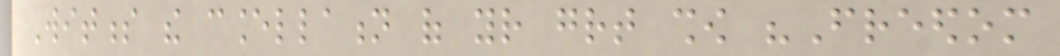Witness the cancellation of your great show "Freedom
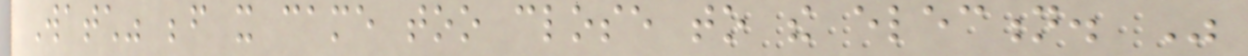Watch" before it came too close to the election. Was
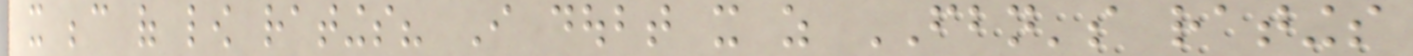it because of low ratings? I doubt it as FBN's ratings
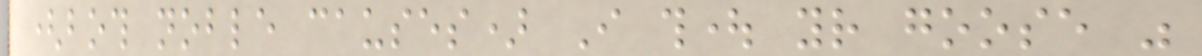(both noble causes) I thought your goose was
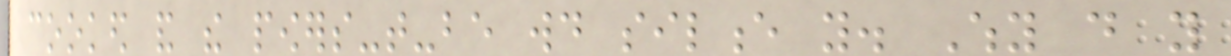cooked and the powers-that-be would silence you. Why do you
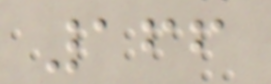166
